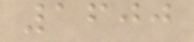1600
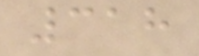318
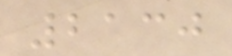2130
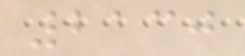2130
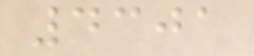4301
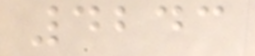4243
